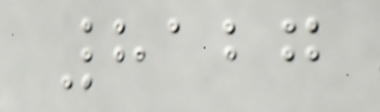8127
